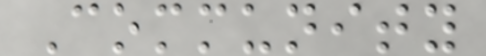Community
